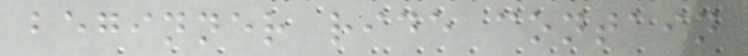beginner ride contain
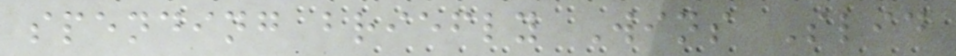spending briefly Wins Slid
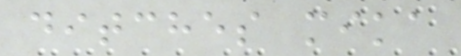ditches mika
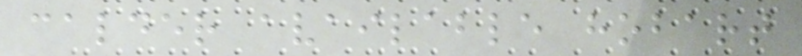calder available hobart
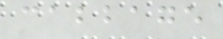cabbage
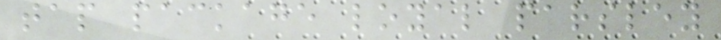tap package loyal parsley
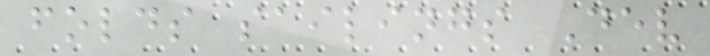folds sailings Dev
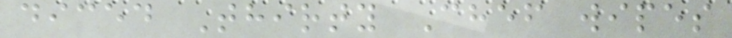diced Thirty Chef wipes
